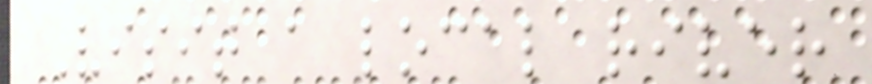Visit a local river
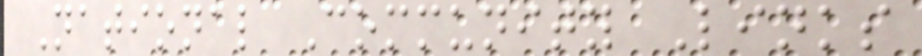National Community Links
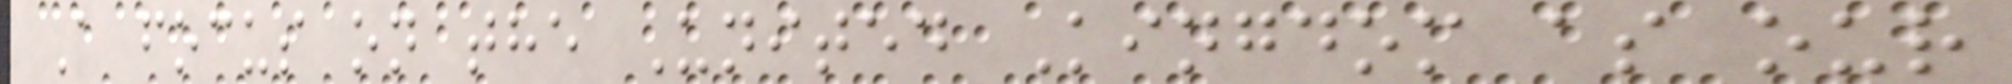A focus on the United Kingdom as our
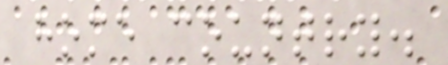home country.
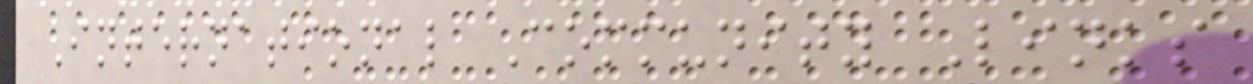International Community Links
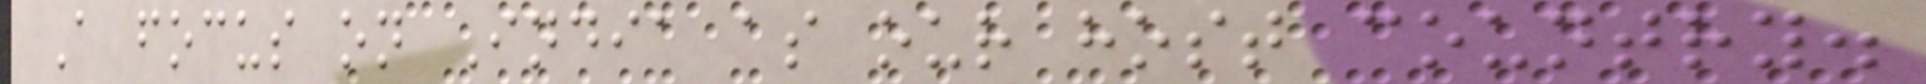A focus on India as our host country.
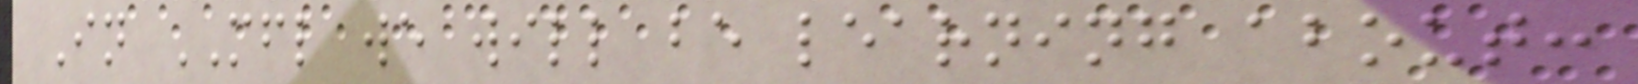In MFL we will be learning about:
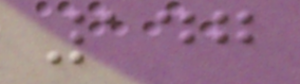147
